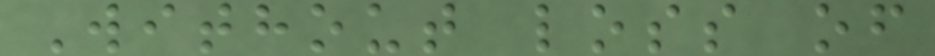Without loss of
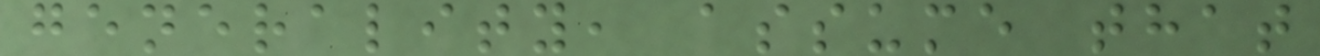generality, assume that
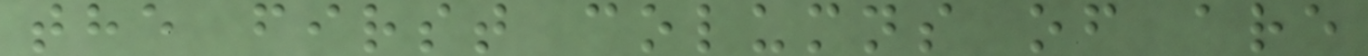the first columns of are
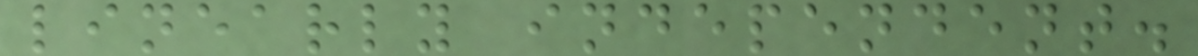linearly independent.
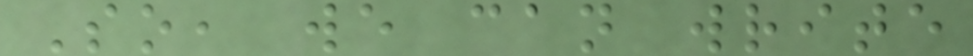So, we can write
